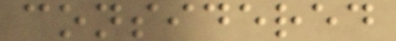considered
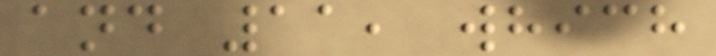and 11, which
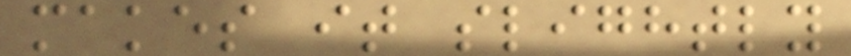makes it slightly
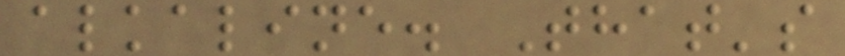alkaline. That's
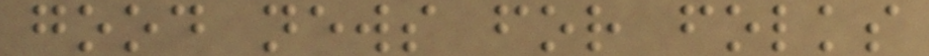good news for folks
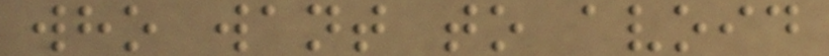who want to avoid
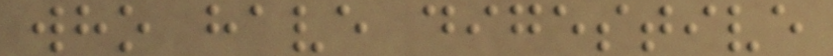who have digestive
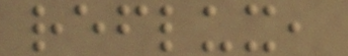reflux,
